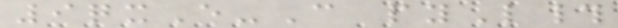9qxE-C pyL#
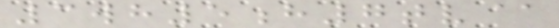3wh5h7tv@
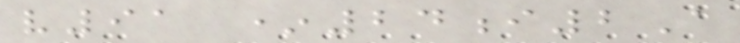v91 *24i2A
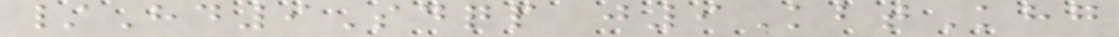/Hd9Sdqp j9KbtKhg
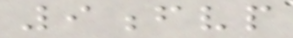9fvp
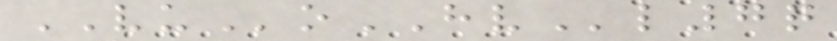VUoHVl7q
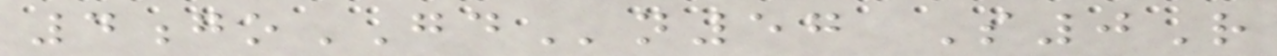4goGDn57 S0R
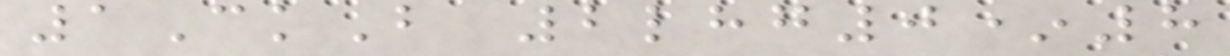1CkB 2lhg0*8
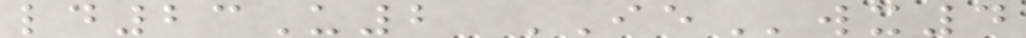ld23U2 IEwx4
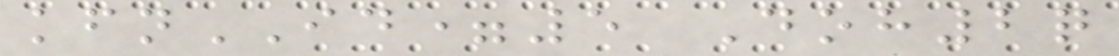kfnID=5 Doh2q
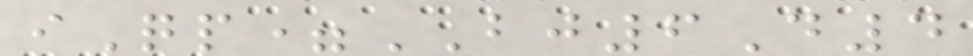iQp=BJ6D4
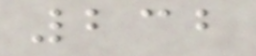232
